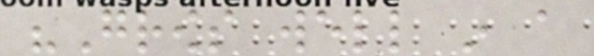"Grows well in a
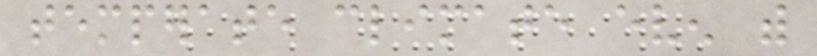temperate climate even with
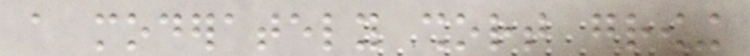a moderately short growing
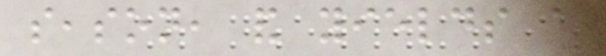season, and yields a
